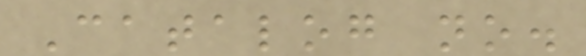Catalog no.
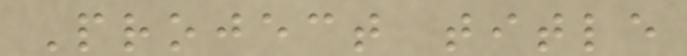Project title
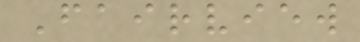Fairview
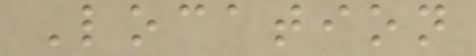Location
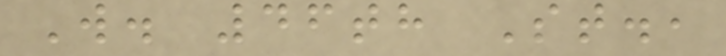W. 46th St.,
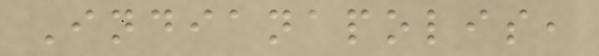Indianapolis,
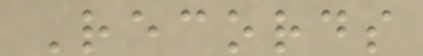Records
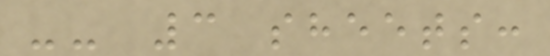-- 3 sheets:
